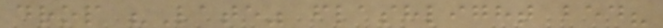drop "Late" flashlight bed?
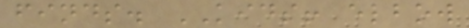finds. KIDS! elbow
